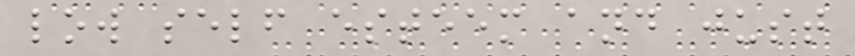low self esteem and just
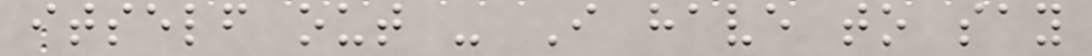itself out - I have to say
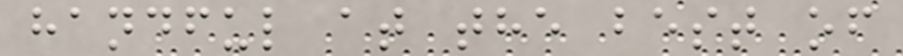handful at the best of
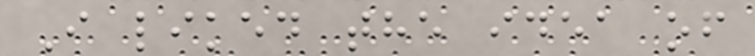I liked the idea of
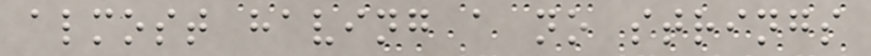almost having a no strings
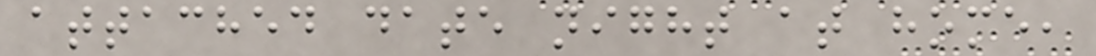attached date night at home,
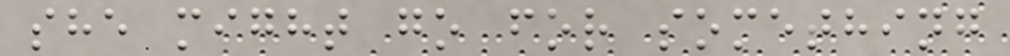she might go for something
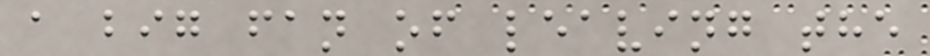a big fan of leaving the
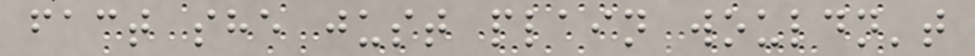fact she just plain wouldn't
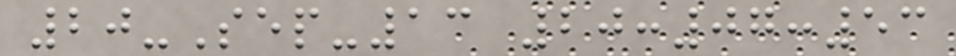20-Sep-13 20:07:53
